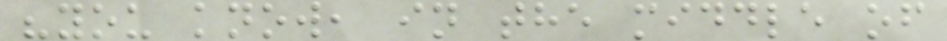"you know, in the middle of
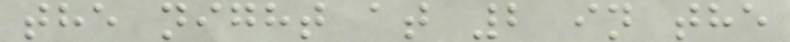the night at 2 in the
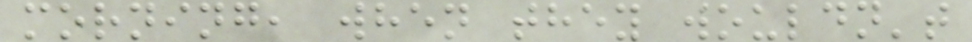morning, when they wouldn't
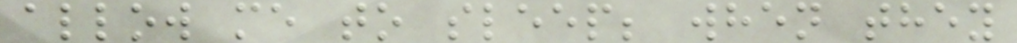allow me to sleep; when they
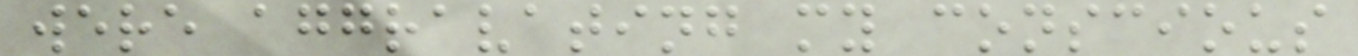were aggravating my conscious
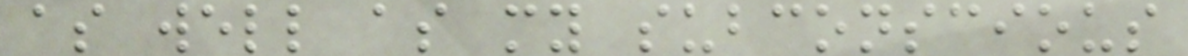as well as my subconscious
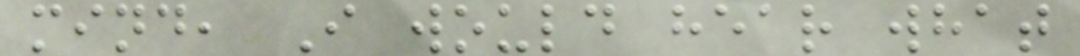mind, I would hear what
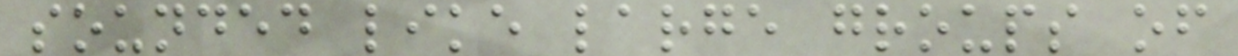sounded like large groups of
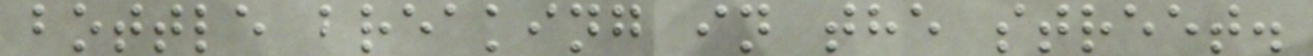bottle breaking in the street.
